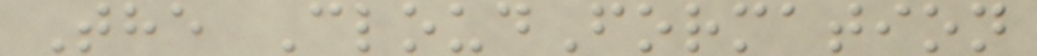The CloudFormation
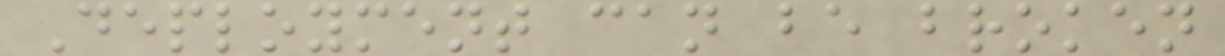Deployment can be broken
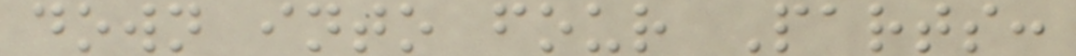down into four Parts:
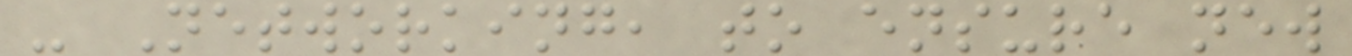- Networking, to ensure new
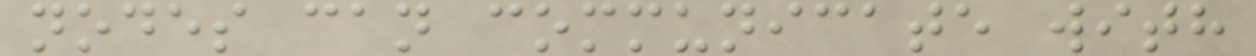nodes can communicate with
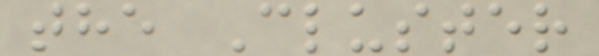the Cluster
